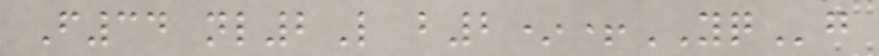F34 nl2L b2*+YQg
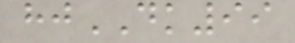hjDK99
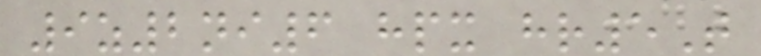9z2ni6 hpx hr5T
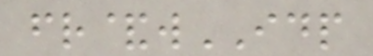fr&wIDP
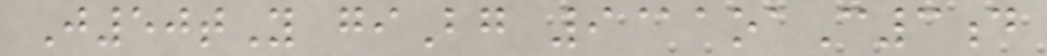J50tY giBg 9@aoaC3d
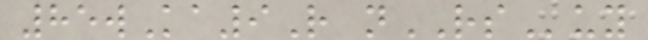85wKa9R nRSuy
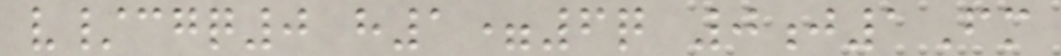v/cgq0 h1=6q 0j1Fm
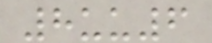8uu6
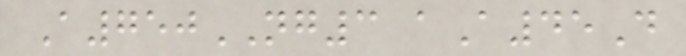A750NG3 aA45D
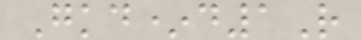Gkd*d1R
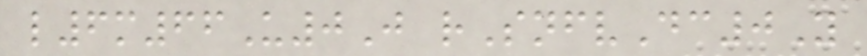l6m66U0J rSnfvDc0Y
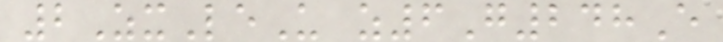2ZxLeU z6G248E
